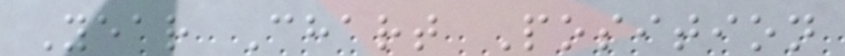Year Chart Position
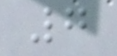7
